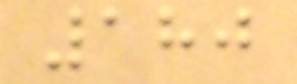180
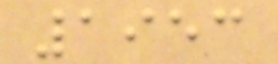1953
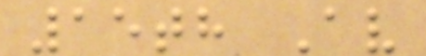15th Av
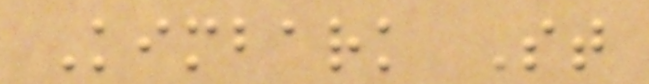Kimbark St
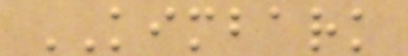KIMBARK
